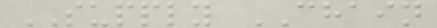SUPPLY CHAIN
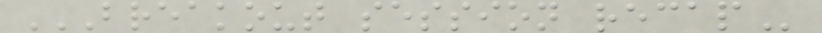BREAKOUT SESSION RECAP
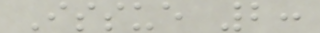Issue 2:
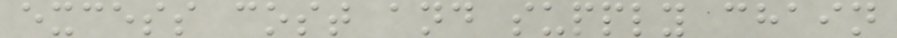excess cost and supply chain
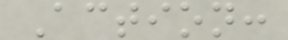Action:
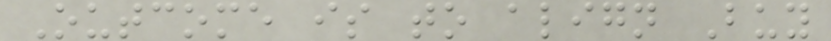Outcome is to align Buy
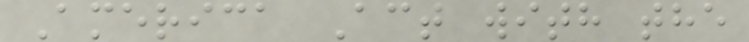America Act with the
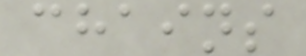chains
